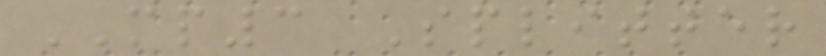MP3 Splitter
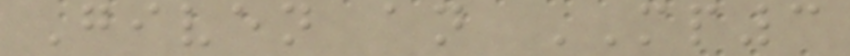Given an MP3
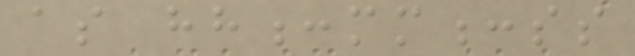as hh:mm:ss
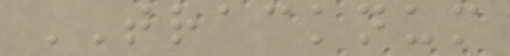TRACKNUM
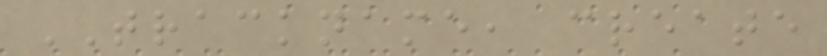TRACKNAME, create
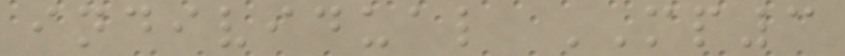individual MP3
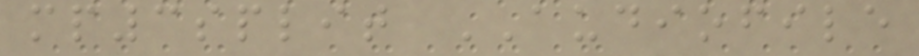mp3split AUDIOFILE
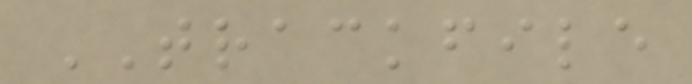TRACKFILE
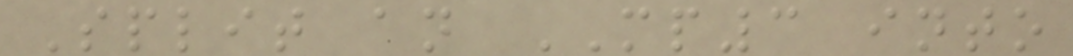Split an MP3 into
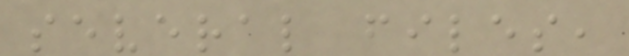several files,
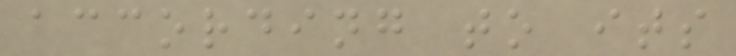according to its
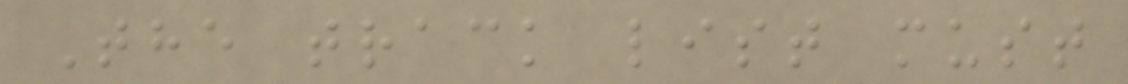The track list must
